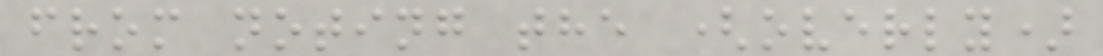from noting the (overly)
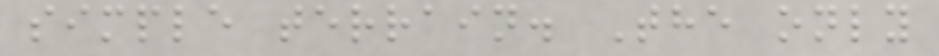simple terrain. The only
